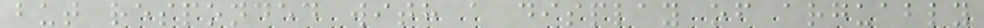but responded with a display of arguably
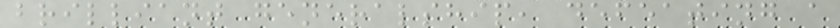brilliant generalship, defeating a
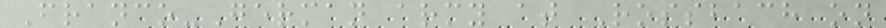Franco-German army at Rossbach on
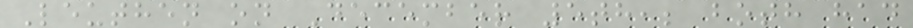Leuthen on December 5th,; both had
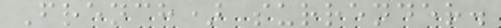French) surrender.
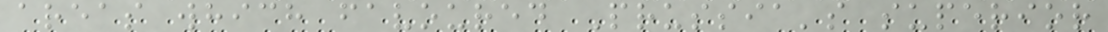areas which favoured Prussia's superior
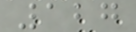127
